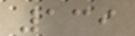139
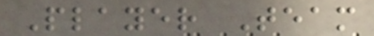Player Team
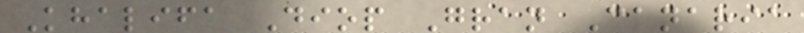Khalifa Diop Gran Canaria
